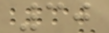30
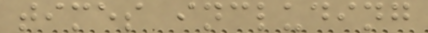times including
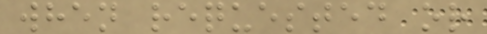when requested or
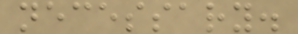necessary.
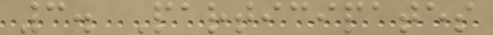3. Participates
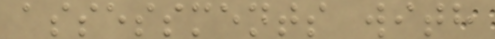assessments with
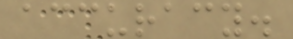accuracy.
